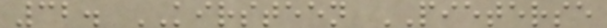32. KIRSTEEN PIETERSE
